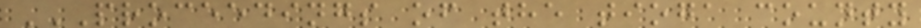PROCEEDINGS OF THE TIOGA COUNTY
